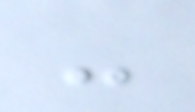-
